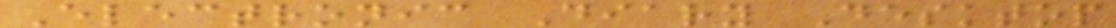Electronic Diary Desktop
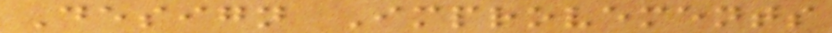Design Improvements
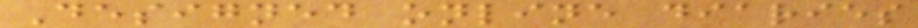Designed online diaries
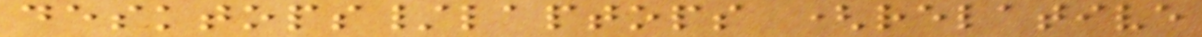desktops/laptops (relative
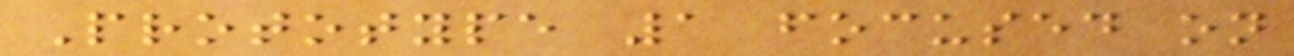Prototype 1 focused on
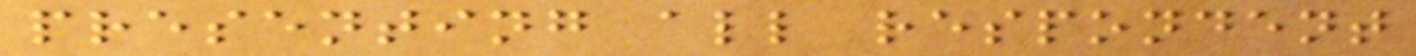presenting all respondent
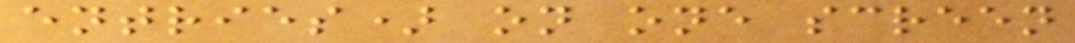entries) on one screen
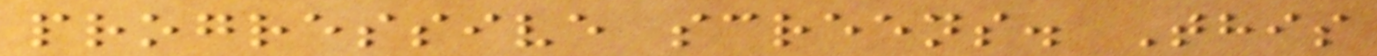progressive screens. This
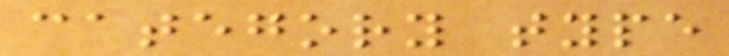category type
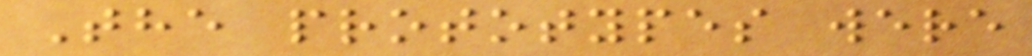The prototypes were
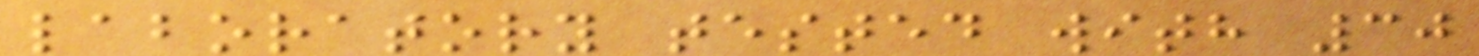laboratory tested with 30
